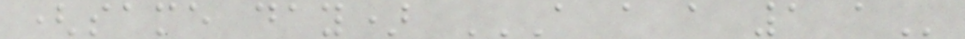(same day) A A A 1 A
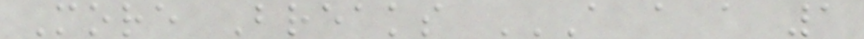More Breaks A A A 1
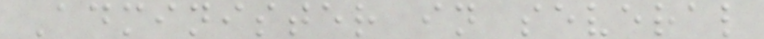Administer in several
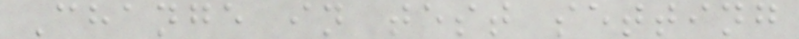Change in test setting
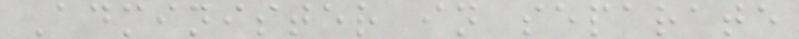Administer in separate
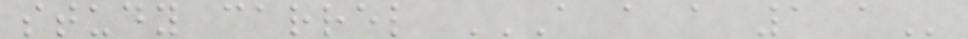study carrel A A A 1 A
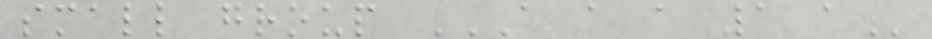small group A A A 1 A
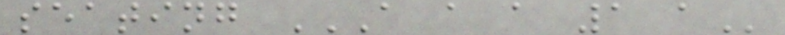seating A A A 1 A
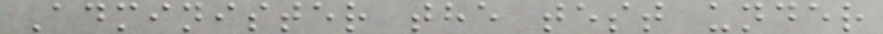Administer the test under
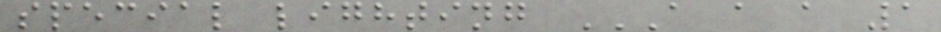special lighting A A A 1
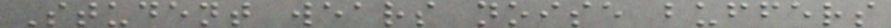Student wears noise buffers
